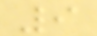9
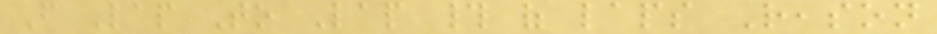From Lap To Lap # of laps Reason
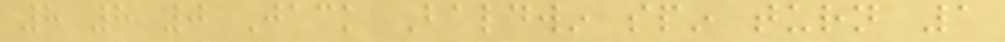8 8 0 Jack Baldwin spin turn 1
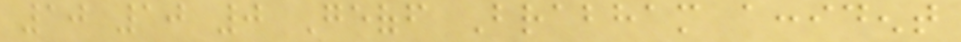10 10 0 Geoff Brabham accident
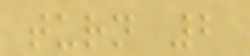turn 2
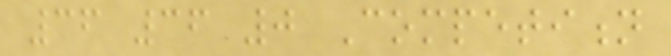36 36 0 Competition
